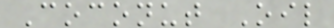Coconut Oil
